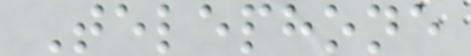Telephone
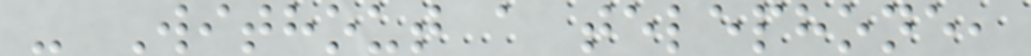- Without a telephone,
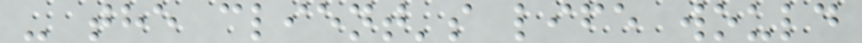- the client's life would
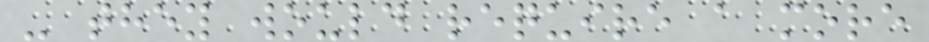- they would require a more
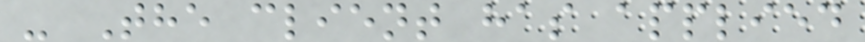- The client has applied
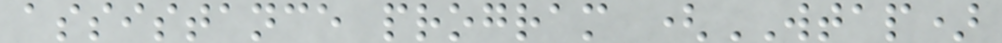assistance program (WTAP)
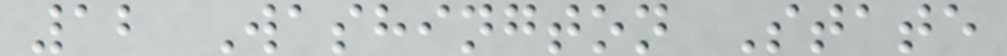12 Washington State
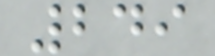249
